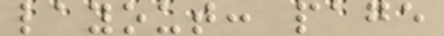layout: page
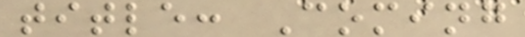title: Coming
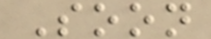Soon
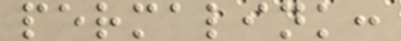permalink:
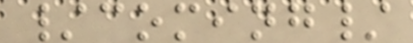/coming/
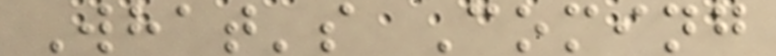What's Coming
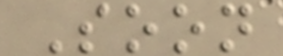Soon
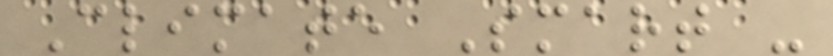Climate Smart -
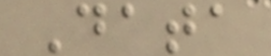Data
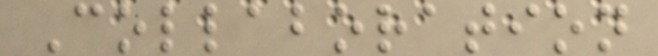Collaboration
